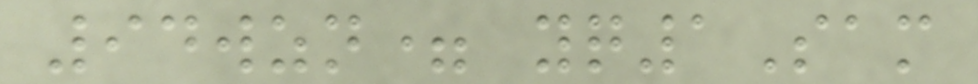94wzn= yq1Sam
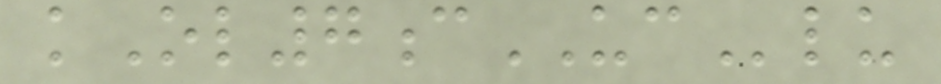kOl7cUClu
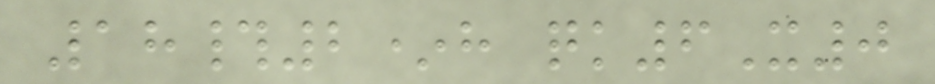18#2*h qk6X0
